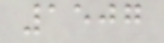1507
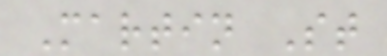Martin St
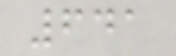641
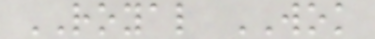ROYAL WOK
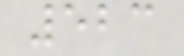523
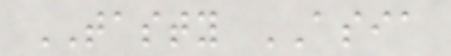TASTY ASIA
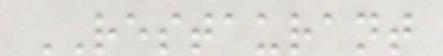RESTAURANT
